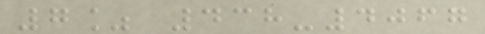7% 438-4067
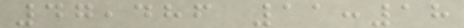47,486 11:18
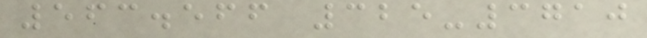563.566 325-3710
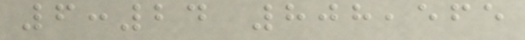6:24 808,565
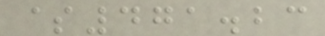$471.23
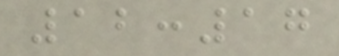12:17
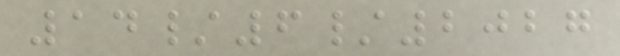14/6/2027
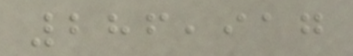286,917
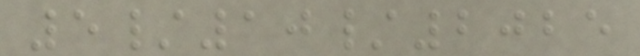5/10/2025
